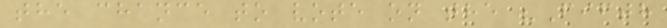the chance to vote on the "Fifth
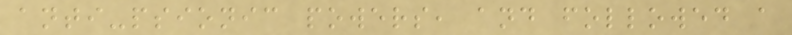anti-psionic powers, and followed a
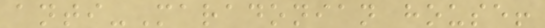anti-Maradonian house!
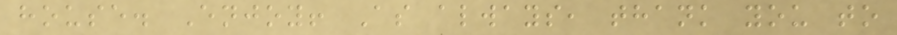house. Enjoy! As always, thank you to
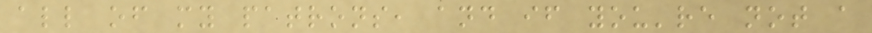all of my patrons, and if you're not a
